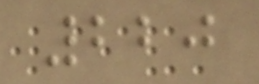220
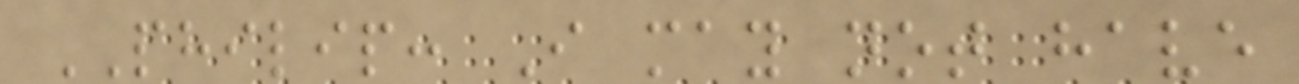PHILIP: I may not have
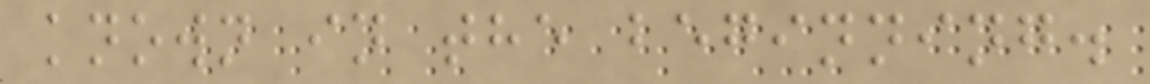known in the beginning.
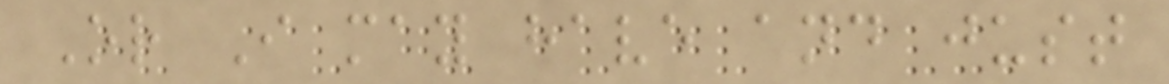Or I may have and just
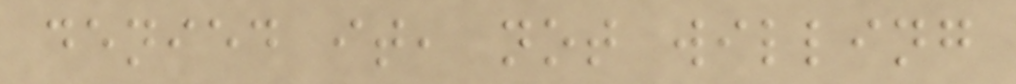denied it, not willing
